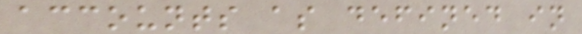accounts as defined in
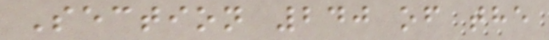Section 240 of the
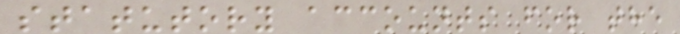statutory accounts for the
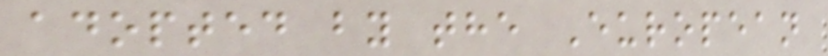adopted by the European
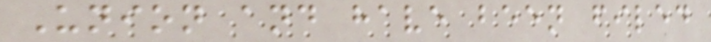Union and have been filed
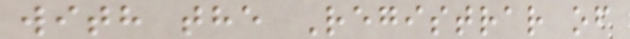with the Registrar of
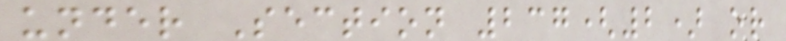under Section 237(2) or
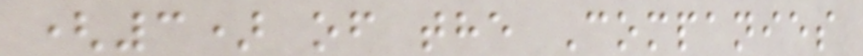(3) of the Companies
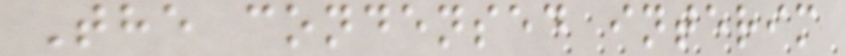The condensed interim
